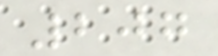207
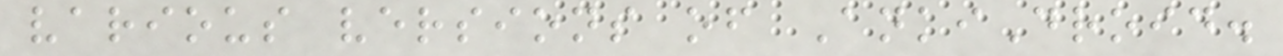various versions of AnkiDroid.
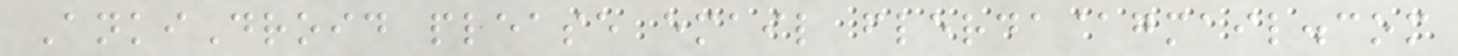AnkiDroid please email flerda@gmail.com
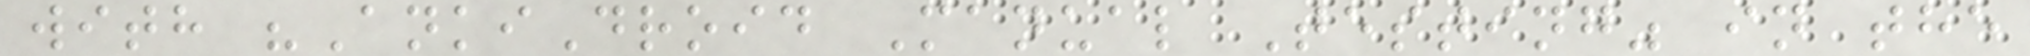with "AnkiDroid Manual Testing" in the
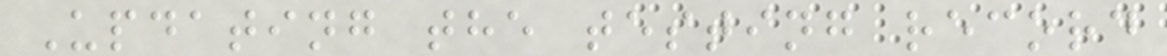Updating the testing record
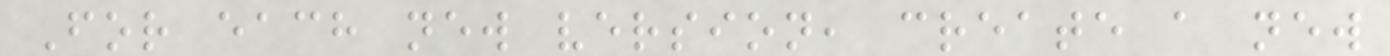For each new version, create a new
